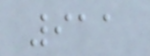911
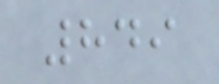849
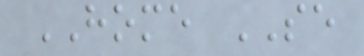HOME SE
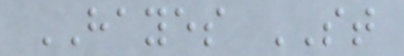HAYES ST
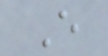E
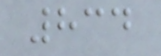834
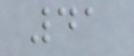41
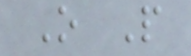O P
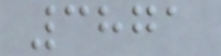3871
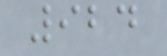924
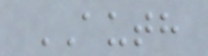AUTH
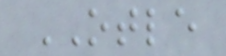OTLE
